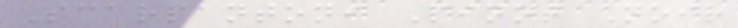Scarpantoni Pinot Noir
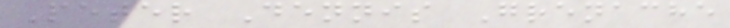Peter Dennis Grenache
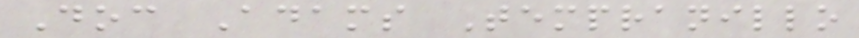Doc Adams Tempranillo
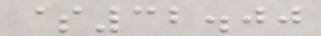$32.00
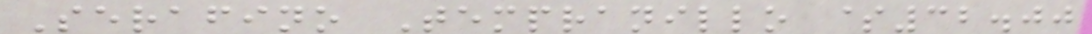Serafino Tempranillo $32.00
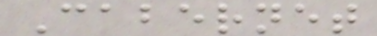Cabernet
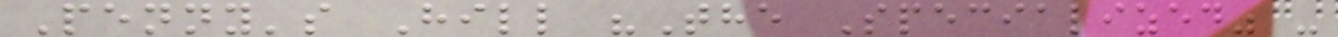Penny's Hill "The Specialized" -
